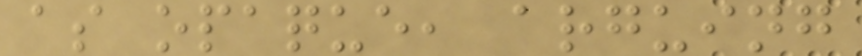as opaque, arguing
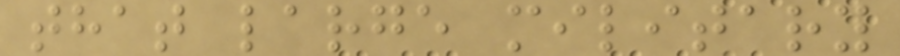that large military
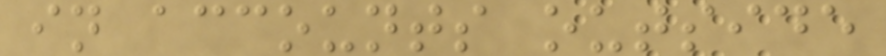in accounts outside
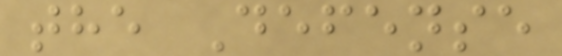the Defense
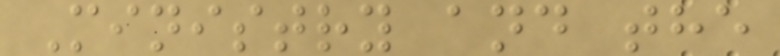Ministry and the
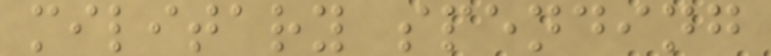military spending
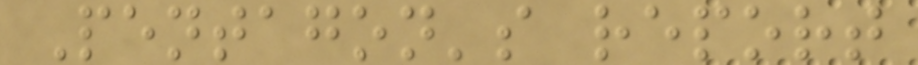Pentagon's report
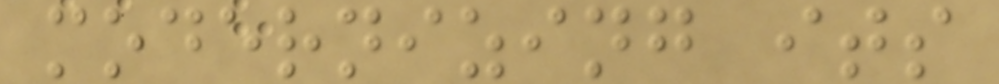modernizing its
